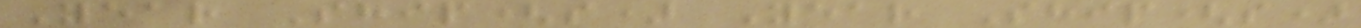Year Ship(s) Year Ship(s)
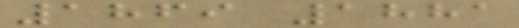1869 1881
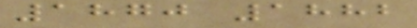1870 1882
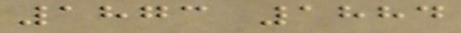1873 1884
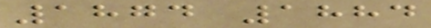1874 1884
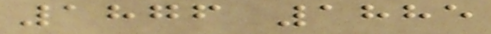1876 1885
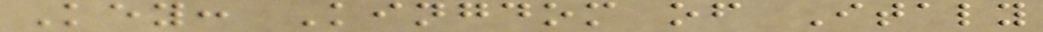Key: Kingdom of Italy
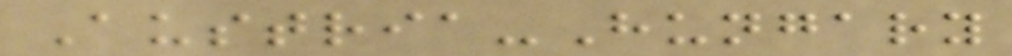Austria-Hungary
